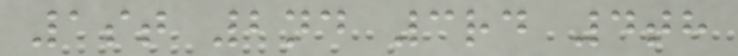1st 2nd 3rd 4th
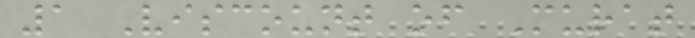1 Viscount of Murat
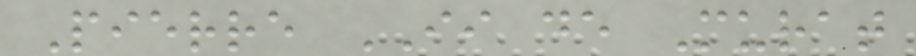Pierre II de Murat
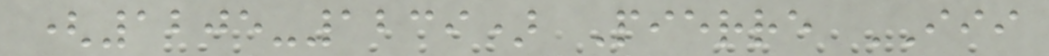(1205-1239) Pierre III
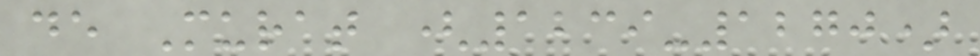de Murat (1239-1270)
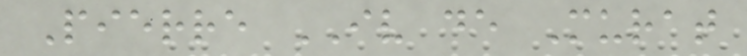Pierre IV de Murat
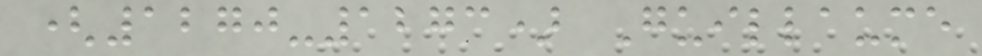(1270-1273) Guillaume
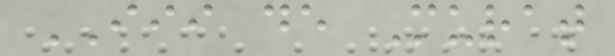III de Murat
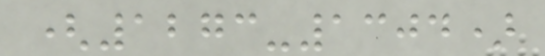(1273-1304)
